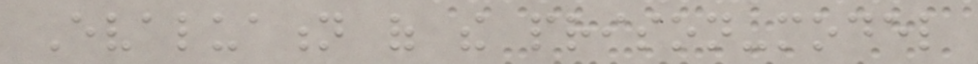Evaluation of the prison-model
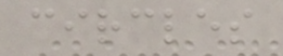circles
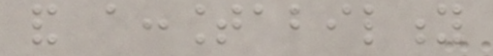and accountability
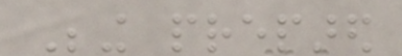Being prepared
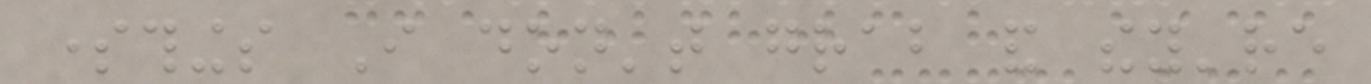somethings I don't grab and they're
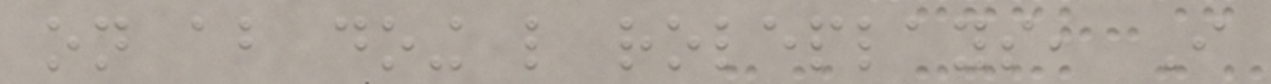on about doing like roleplays, I
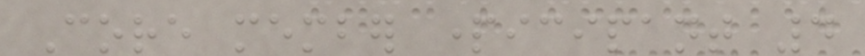Core member participant 4
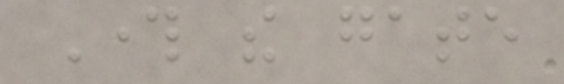Through the gate
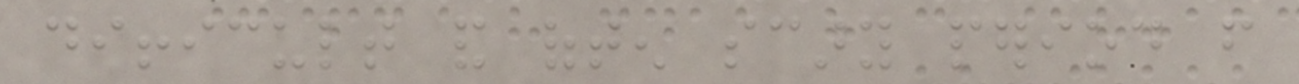difficult and often scary period from
